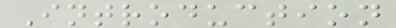Introduction
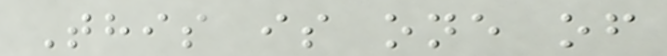This is one of
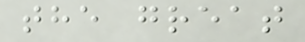the great
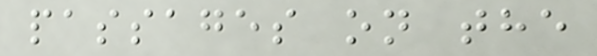passages on the
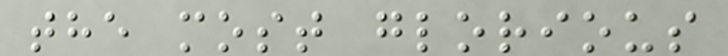the most glorious
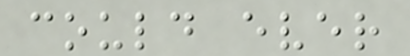could ever
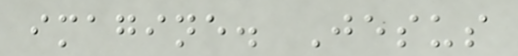imagine. Jesus
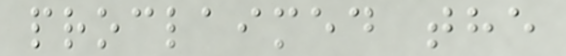proclaimed the
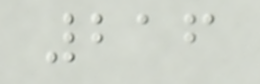216
